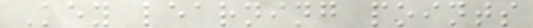Key learning points
